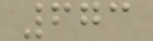673
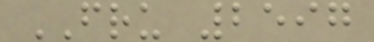FRU 2597
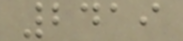2419
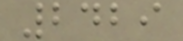2429
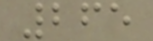265
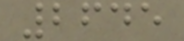2645
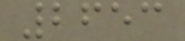2653
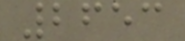2653
